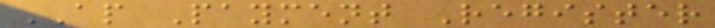AP Payment Register
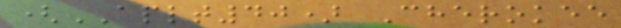(APLT40) Cherokee
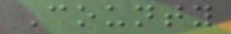County
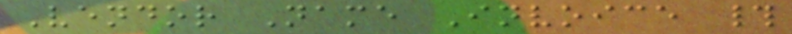Vendor Name Invoice #
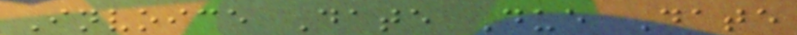Invoice Date Due Date
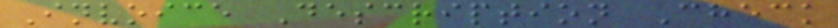Invoice Description Check
